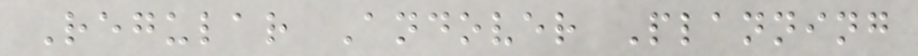Regular Andover Planning
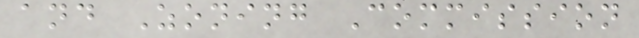and Zoning Commission
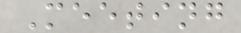Meeting
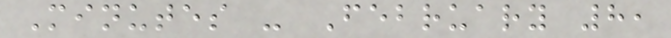Minutes - February 8,
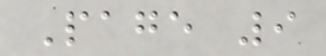Page 9
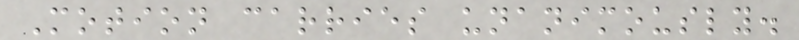Motion carries unanimously.
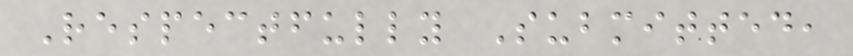Respectfully Submitted,
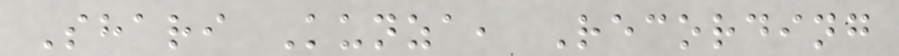Shari Kunza, Recording
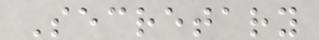Secretary
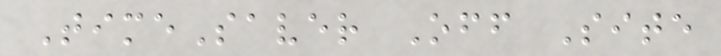TimeSaver Off Site
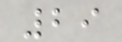29
